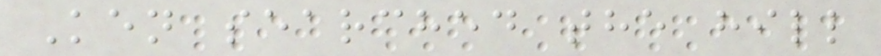Ken searched the hill
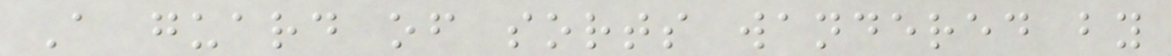A guard of sorts wandered by
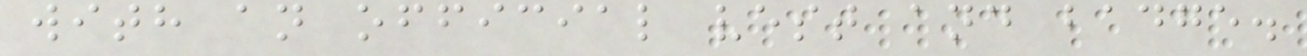with an official vest and badge.
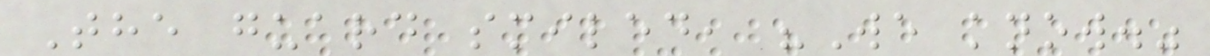The guard smiled, "We know."
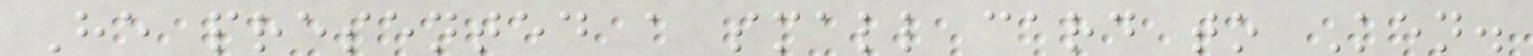He presented a small card to Ken.
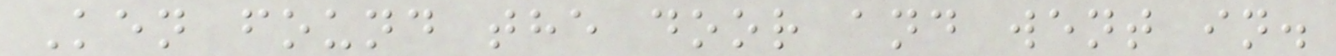Ken found the door and went in.
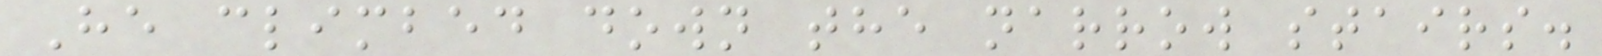He climbed down the narrow stairs.
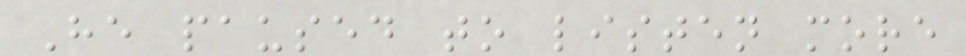He paused to listen more
